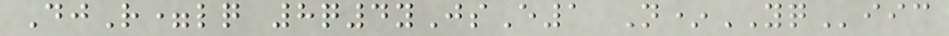DjR=lq 8q4yJsE1 N*YQiic
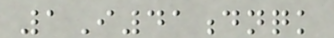1I41dnqk
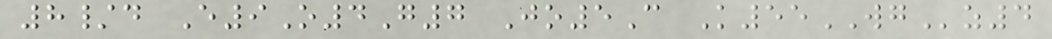8/d E9O4G7 Jo5C K55WGz4
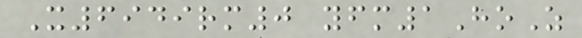X6949rm0 yfm1HoZ
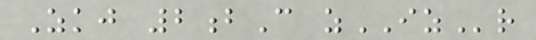Zkj 2bC zIZr
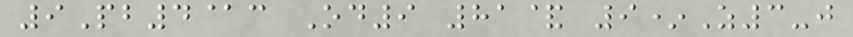9Pb4@c Od9 81& 9*Z3-j
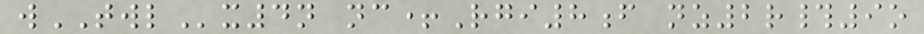wTWLx4n nc+Rgi8f nz2r#9o
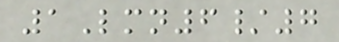1Lmn6/7
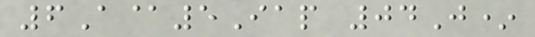6A@5Iap 04J*
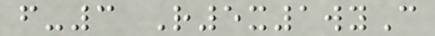f-3 R5x1wyC
